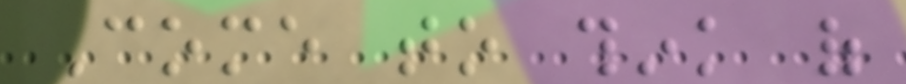Come to think of
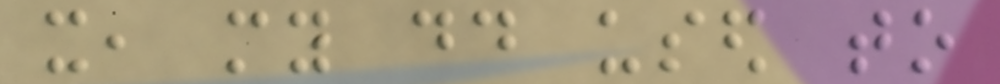it, my dd used to
